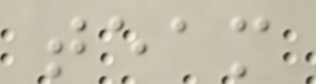team
